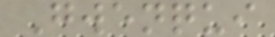Gwenqui
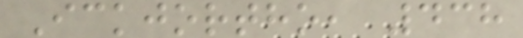Ickjortho, 438
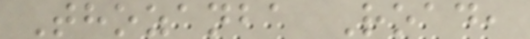Thozanba Road,
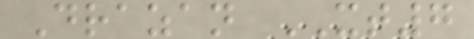Drazan XT7
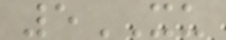5XU
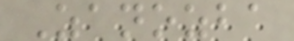Zanozba
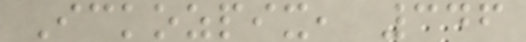Ickozpix, 346
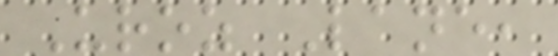Uroz Lane,
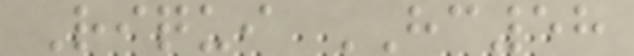Riqui HC58
